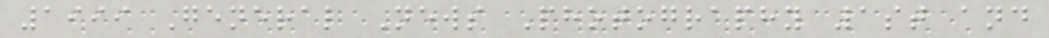1999 General News Photography 1st and
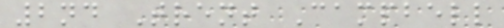2nd Trent Campbell
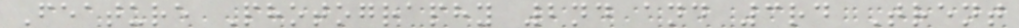Feature Photography 2nd and 3rd Trent
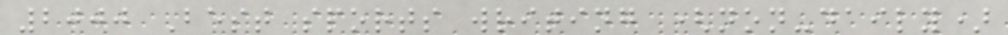2000 Best sports writing (non-daily)
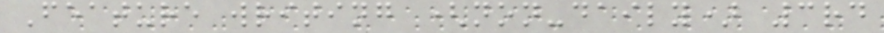Feature writing (non-daily) 3rd
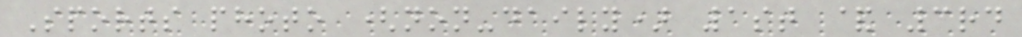Sports photo (non-daily) 1st & 3rd
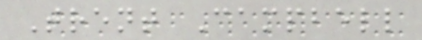Trent Campbell
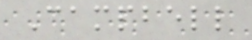Campbell
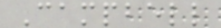Campbell
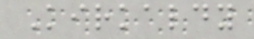Kirkaldy
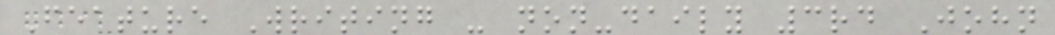Feature Writing - non-daily 3rd John
